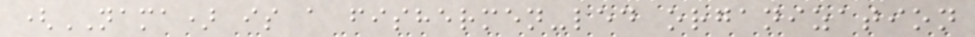(NAMA) is a fishermen-led organization
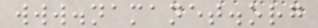www.namanet.org
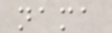nama
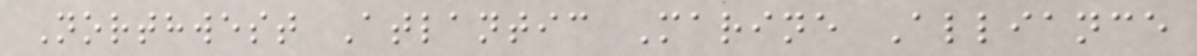Northwest Atlantic Marine Alliance
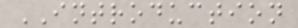INTRODUCTION
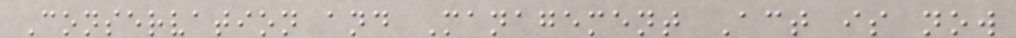Conservation and Management Act is now
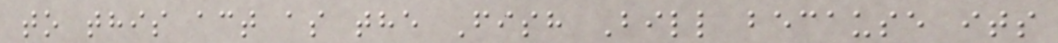to this act as the Fish Bill because its
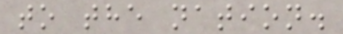to the nation.
